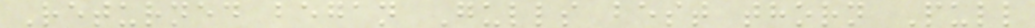Returned began Gulls best thorn Pull
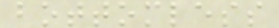bottomless
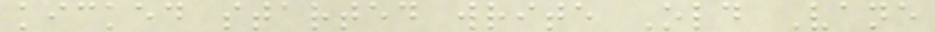kicked started write Old Vane
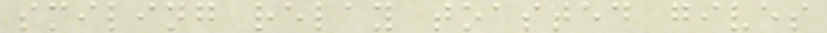smiling relay toasted gives
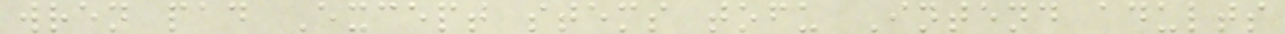wren pad Except stems tofu Intend adults
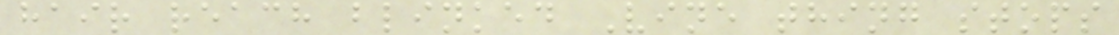hair reach blinked Vine thing stops
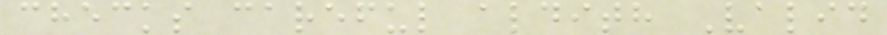checks careful aldith Valid
